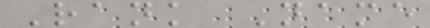Rank Name
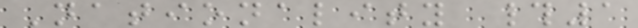Nationality #1
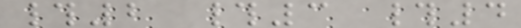#2 #3 #4
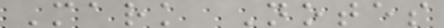Mark Notes
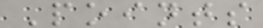Points
